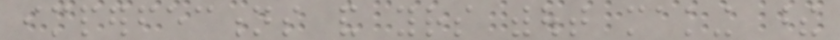imperfections and yours without making these
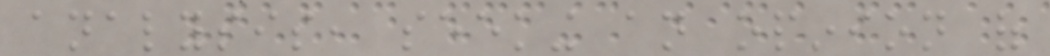analysis, seeking an opinion of
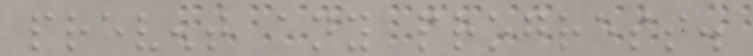prevent any progress.
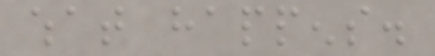what happens.
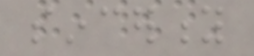sincerity
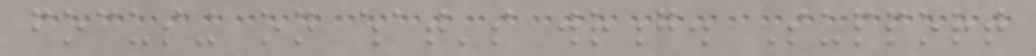focusing on what's wrong. Support
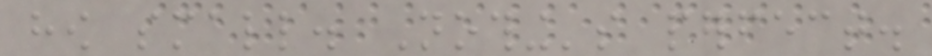how small. Nothing's perfect.
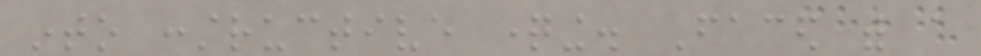into constructive questioning. Faced with a
